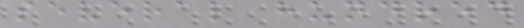several hundred
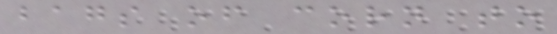bags of corn to
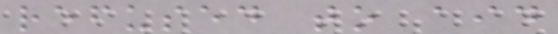refused to aid
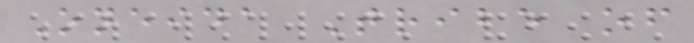Oneida Tribe of
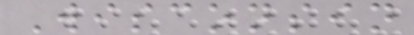Wisconsin
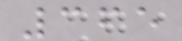365
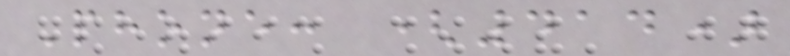Phone: (414)
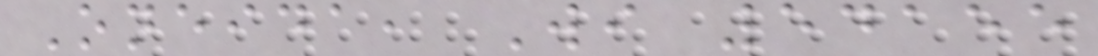Oneida, Wi 54155
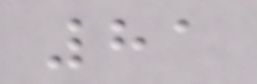81
